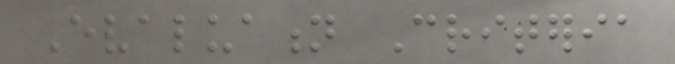Evaluation Criteria
